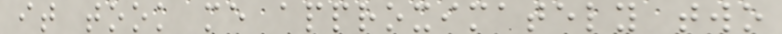it took me approximately two
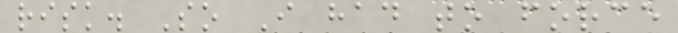risk. So I had to force
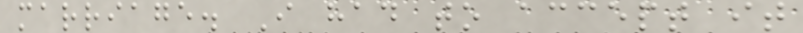marriage. I had to accept it
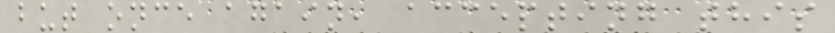but once again, accepting this
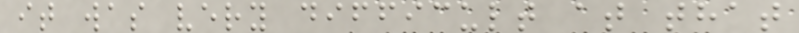it was very difficult at that
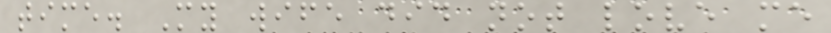time. My wife did not love me
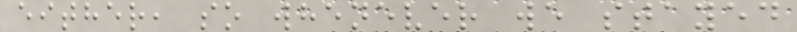either, so whenever we stayed
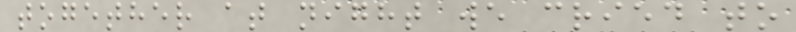together at night we cried to
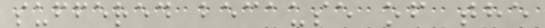suffered because of the
